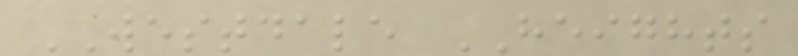WESTDALE HEIGHTS
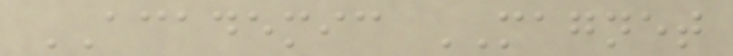ACADEMIC MAGNET
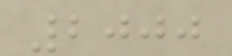2000
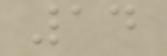14
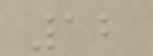12
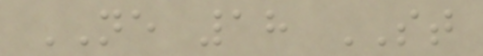NE 18 ST
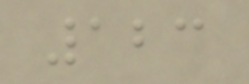123
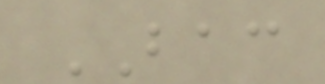BAC
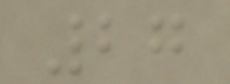27
